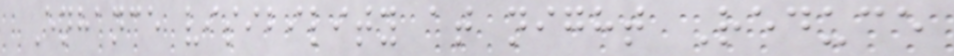Enhance visibility at night Reduce
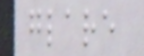glare
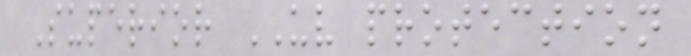Superior UV protection
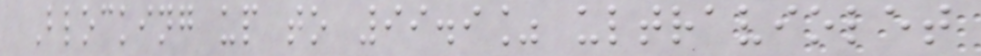Blocking up to 99.9% ultraviolet
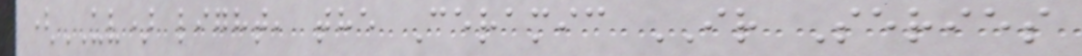(UV) light, the Ceramic IR Series
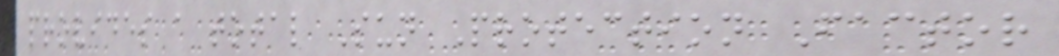provides a total Sun Protection Factor
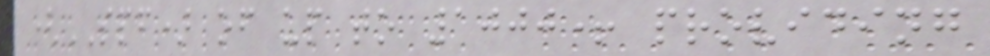(SPF) of up to 1000+ providing
